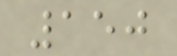150
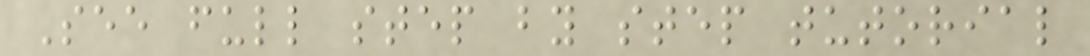See full step by step tutorial
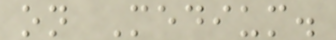on Medium.
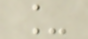_
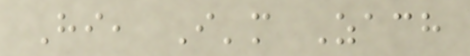Hi, I'm Zach
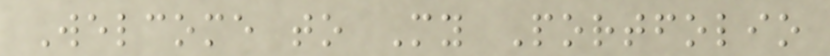Welcome to My Portfolio
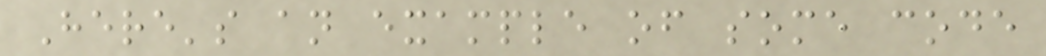Here's an example of some code
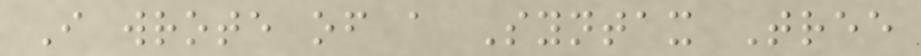I wrote of a Syntax Tree
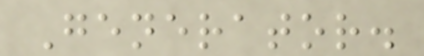Generator.
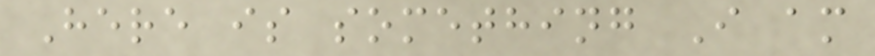Here is something I am
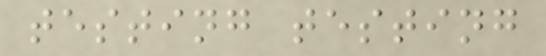testing testing
